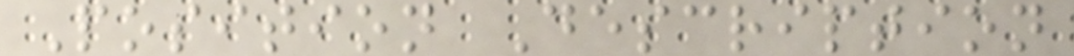Position Description
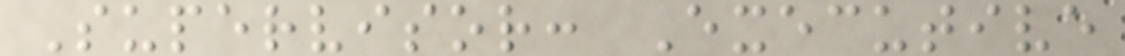Supervisor: Executive
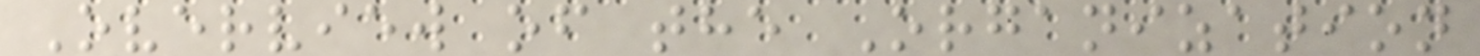Overview of the Organization
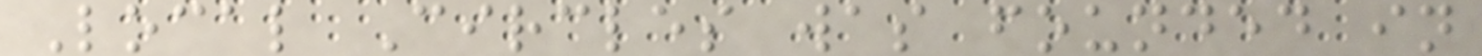Local Circles was founded in
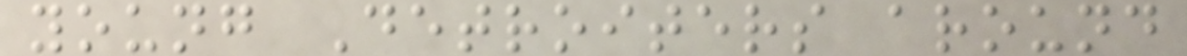young Detroiters around
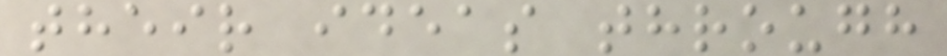their ideas through
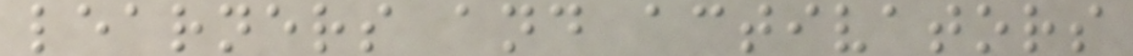learners and activators
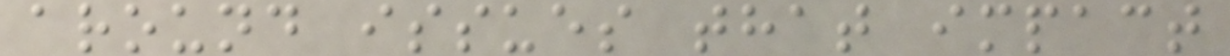around issues that impact
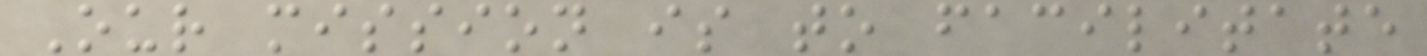Our mission is to facilitate
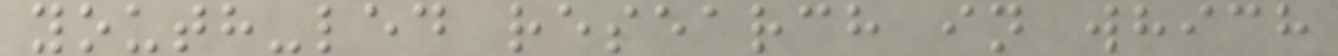youth-led research in which
